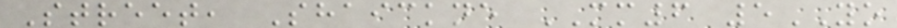Street, Shaickne MM6 5YO
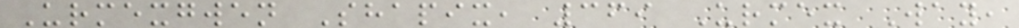Urmexgwen Shapix, 369 Urmex Way,
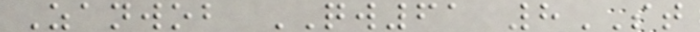Zanwob QW61 8ST
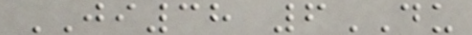JI38 6DU
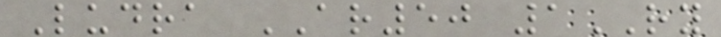Ludra AR50 1RY
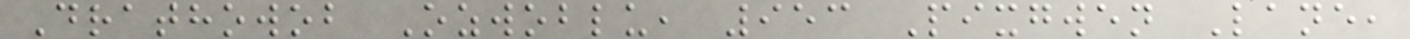Drathowob Ozwoblu, 953 Pixgwen Lane,
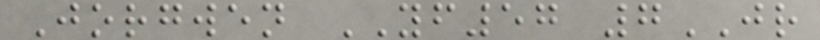Jorgwen YF57 7JR
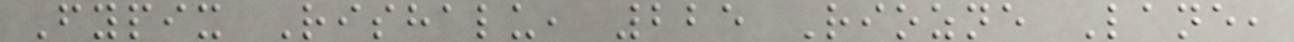Fypix Rishalu, 225 Riozne Lane,
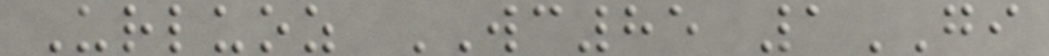Urluoz WC85 1GI
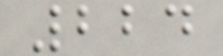224
